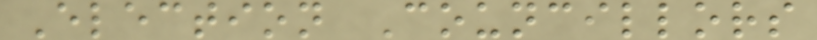Election Councillors
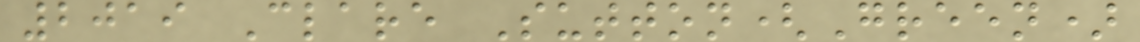2019 Clare Sutton(Green)
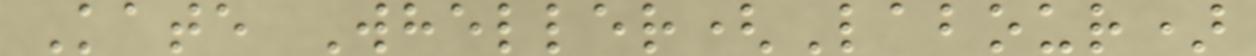Kate Wheller(Labour)
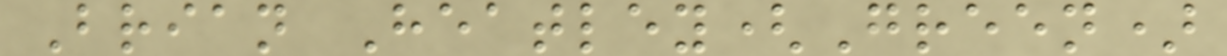Brian Heatley(Green)
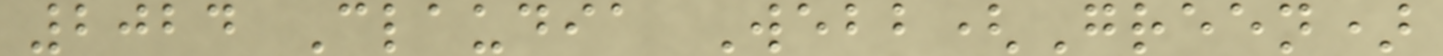2024 Claudia Webb(Green)
